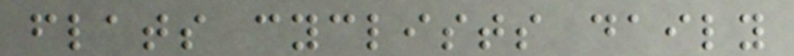flats cyclists daily
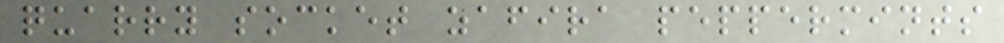quarry socket zafira peppermints
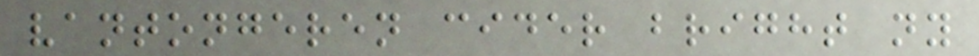vantongeren cider bright ny
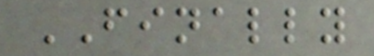FINALLY
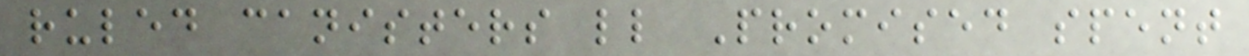ruled canisters ll Promised spent
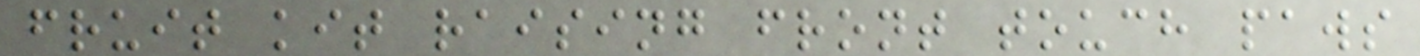fruit kit raising front touch paws
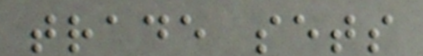trade sets
